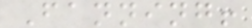Fanning!
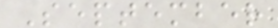September
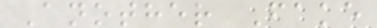Another Fake
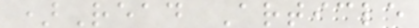)Read Article
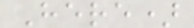Here)
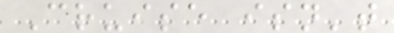Cruise isn't
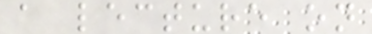a lecture on
